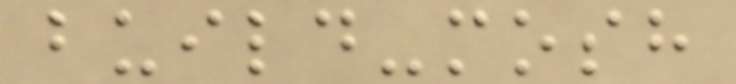build-mosh
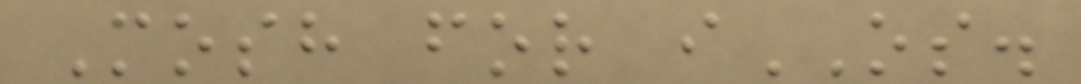Mosh for iOS.
